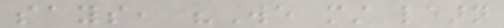says, "We must learn
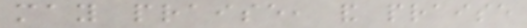may praise, and praise
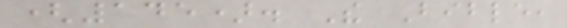(145). The Bible,
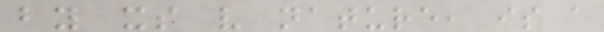by its very nature, is a
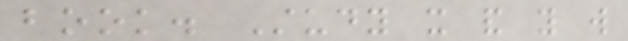book. Study it and you will
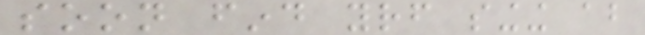soon find yourself singing about
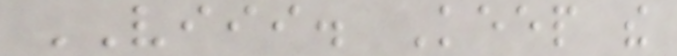VIII. Keep the
